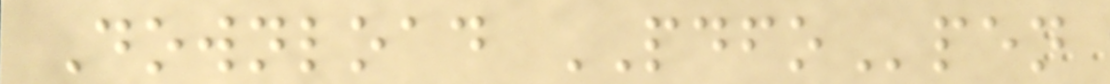Download PDFOpen
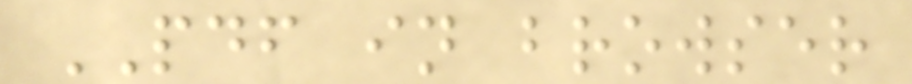PDF in browser
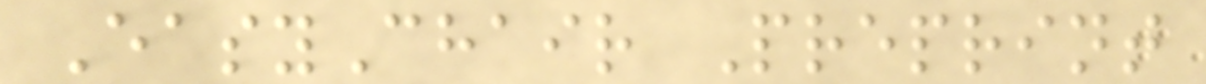EasyChair Preprint
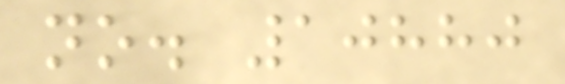no. 10880
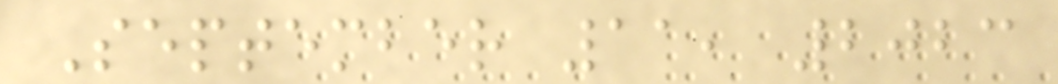September 11, 2023
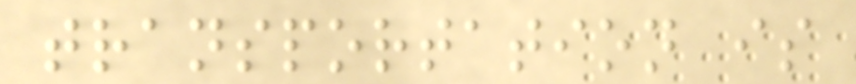transportation is
